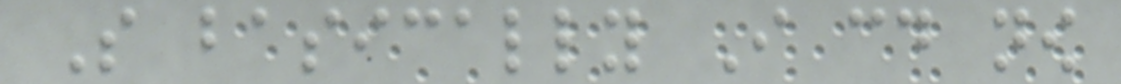So basically I could now
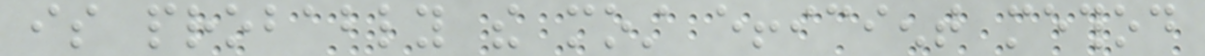is probably the most efficient method
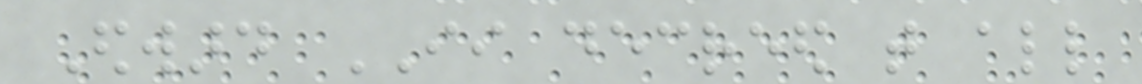Edward II decreed that all
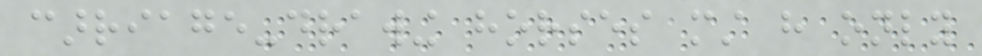carriage-drawing horses must have only
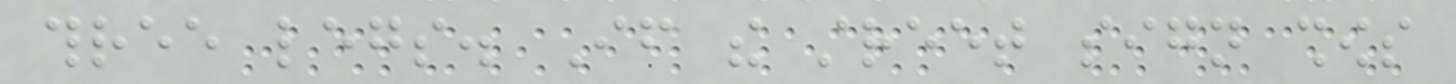three legs. If the street sign shows
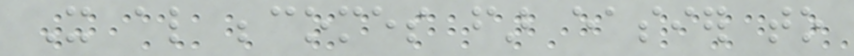It also becomes far easier to
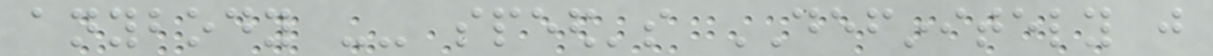anybody -- speed's DEFINITELY just
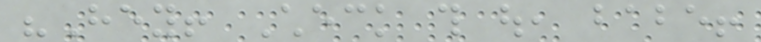"Hey! Check this out, babe!
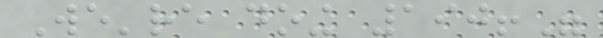We're doing 190!"
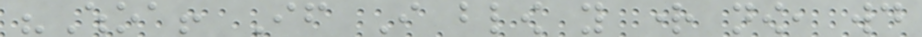"Whoa! If I blow you right now, would
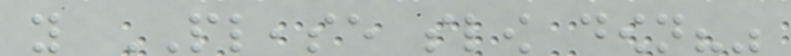you PLEASE slow down?"
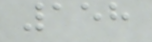158
